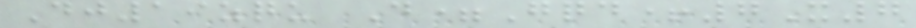Dj19zqu D=Gqd+7X7
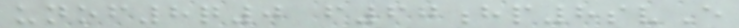unof8q0 f67hp8svE
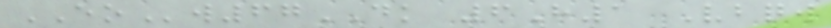EOw67DK 6H1 Vbqw
